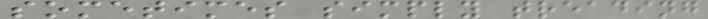sometimes simply treading
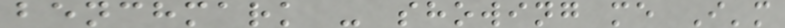benchmark - showing me I'm
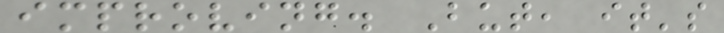improving. But, it's
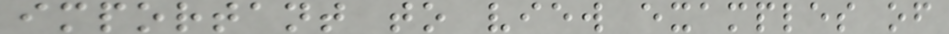important to view examples of
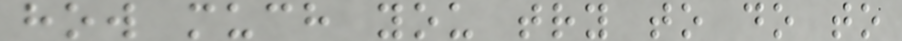how much you try to do to
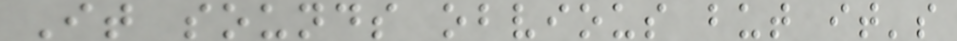It sounds obvious but it's
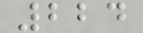224
